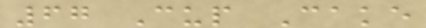67 Cup Cake
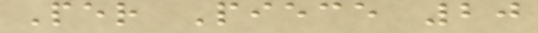Per Piece 20
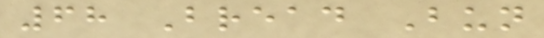68 Bread Bun
